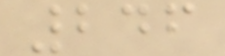246
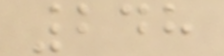248
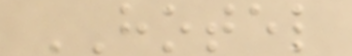HOTEL
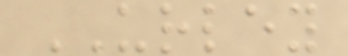URLEY
